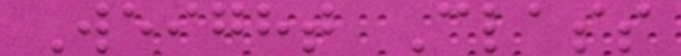Weight Class
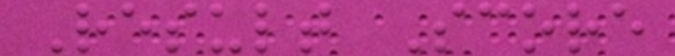Result Score
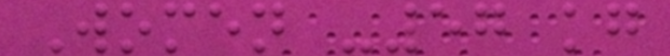Women -57 kg
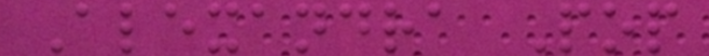Alexandra Pop
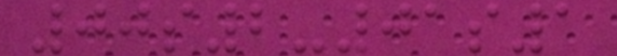00s2-01s1
